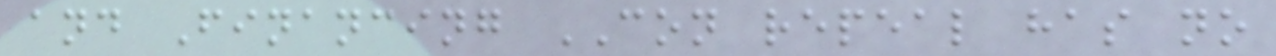and Financing CON repeal has no
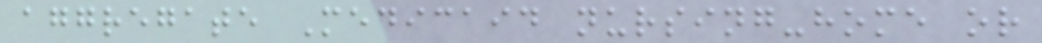aggregate Medicaid nursing-home or
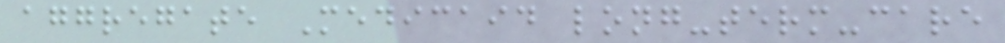aggregate Medicaid long-term-care
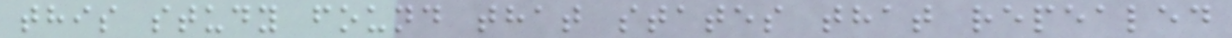this study found that states that repealed
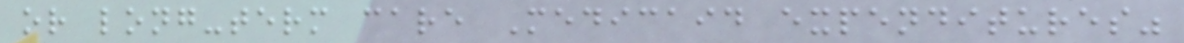or long-term care Medicaid expenditures"
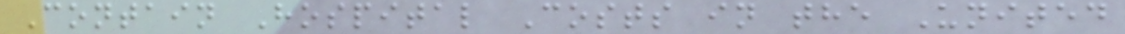Contain Hospital Costs in the United
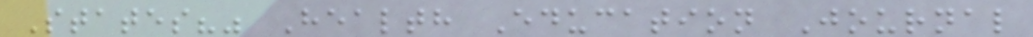States?" Health Education Journal
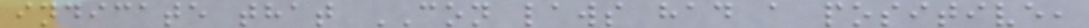indicate that CON laws had a positive,
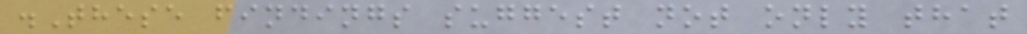.These findings suggest not only that
